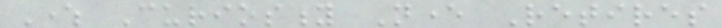Where Curiosity Never Retires
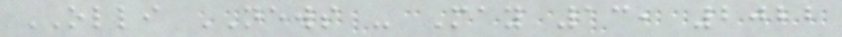OLLI NEWS - May 13, 2022
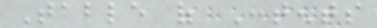Table of Contents
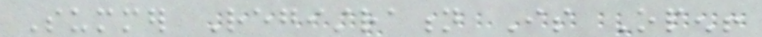Summer Registration Is Open!
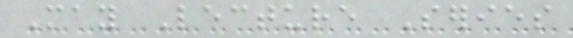May Lecture Series
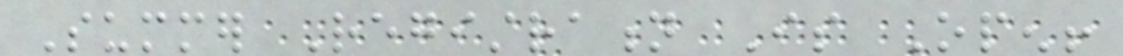Summer Registration Is Open!
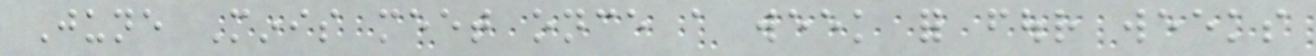June Minis meet once a week for four weeks
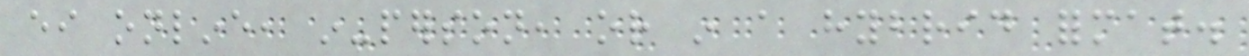either online, in-person, or in a hybrid format.
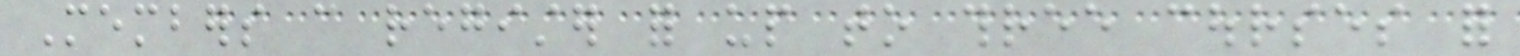Members can register for up to three courses for
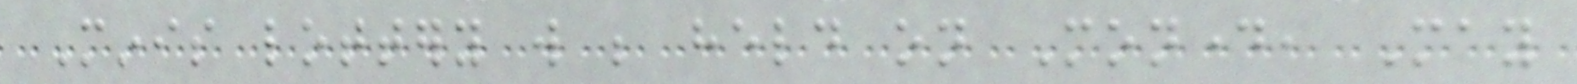Minis lottery will be held on Monday, May
